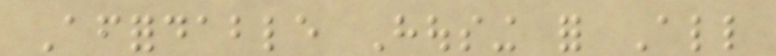Affordable Housing for All
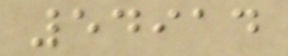54914
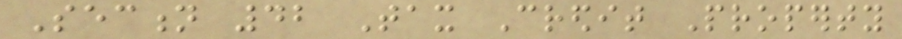Section 42 Tax Credit Property
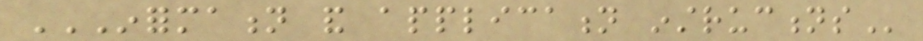INFORMATION AND APPLICATION INSTRUCTIONS
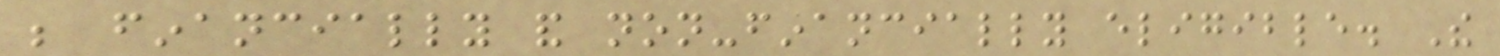be financially and non-financially eligible. The
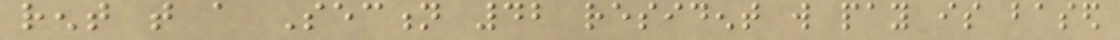rent that a Section 42 resident will pay is based
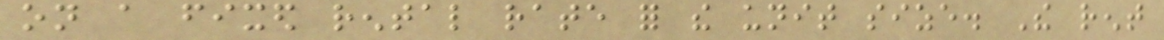on a fixed rental rate for the unit size. The rent
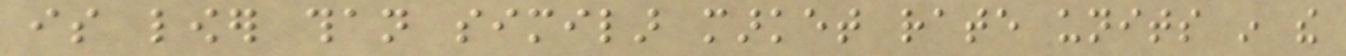is lower than similar market rate units in the
